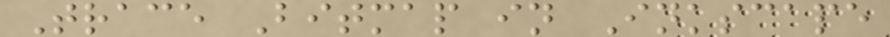Trace Bitmap in Inkscape
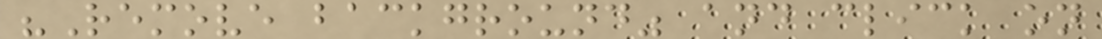"Remove background" and click on
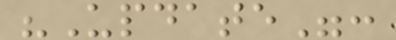"Update":
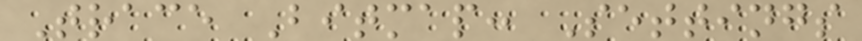Trace Bitmap: Settings
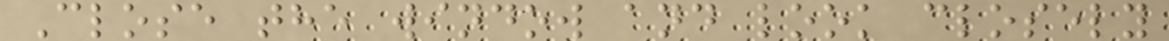Close the window and look closely
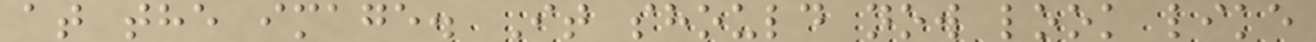at the image. It should now look like
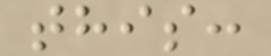this:
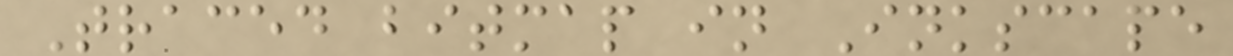Traced bitmap in Inkscape
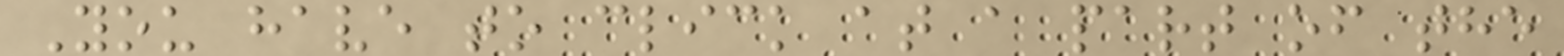You have to click at a part of the
